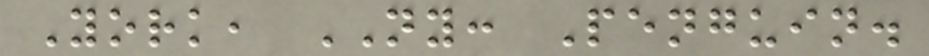York, NY: Penguin.
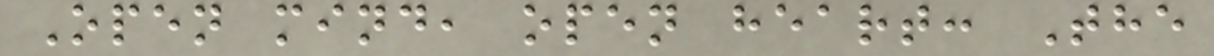Open mind, open heart: The
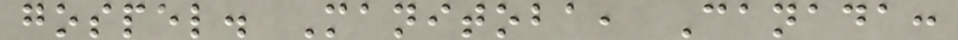gospel. Manitoba, Canada:
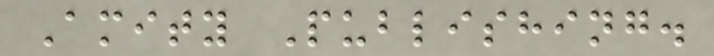Amity Publishing.
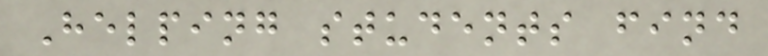Helping students find
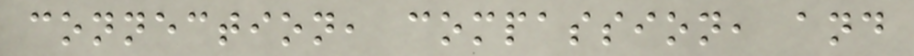connection, compassion, and
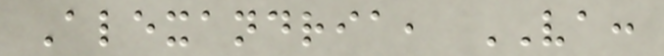Alexandria, VA:
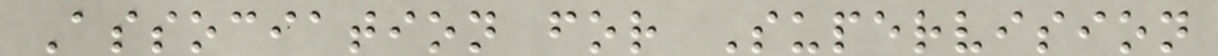Association for Supervision
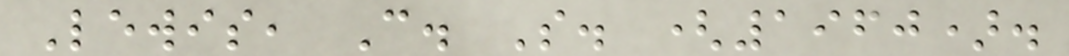Lewis, C. S. (1960).
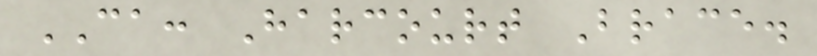CA: Harcourt Brace.
